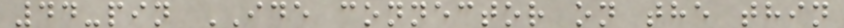44-pin IDE connector on the thin
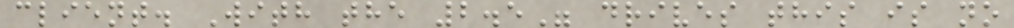client. With the 2.5" drives this is no
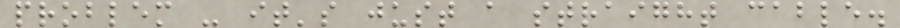problem - it's just a straight cable.
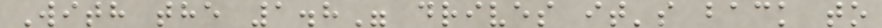With the 1.8" drives it's back to
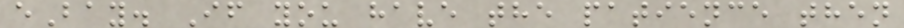eBay. If you have the patience then
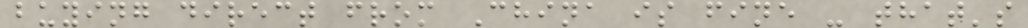buying direct from China is fine - that's
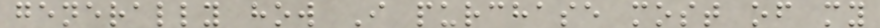generally how I purchase most of my
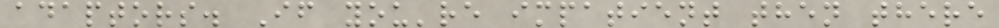adaptors. If you're impatient then there
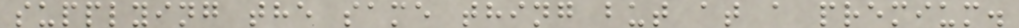supplying the same thing but at a premium.
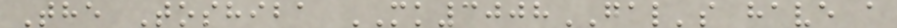The Toshiba MK3008GAL's have a
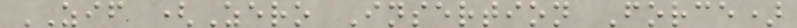ZIF (Zero Insertion Force)
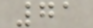71
